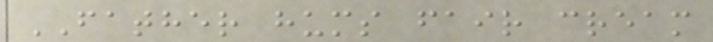FATHER hums fair cream
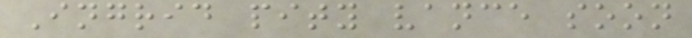Ingrid pity vance soon
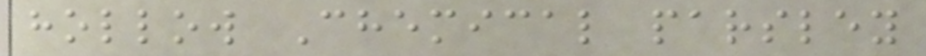hollow Chemical parsley
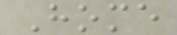Home
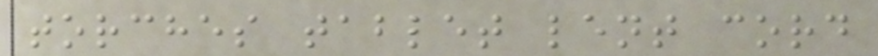torches tablet lent cord
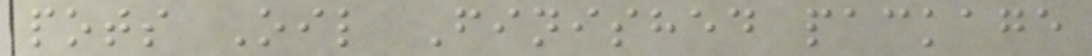pots Oil Finished package
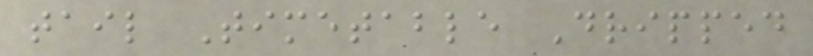tail Timetable Dripped
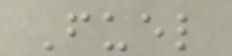Fuel
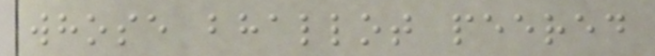whose bhallot peered
